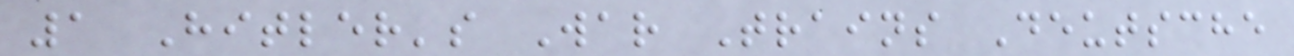1 Hitler's War Trains Deutsche
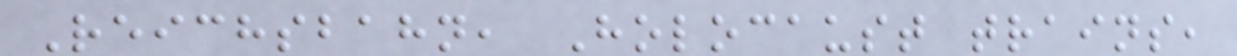Reichsbahn, Holocaust trains,
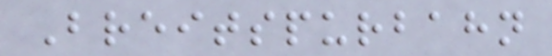Breitspurbahn
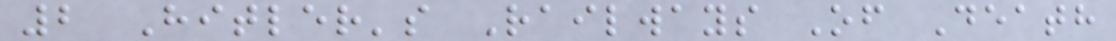2 Hitler's Railways Of Death
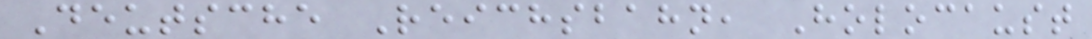Deutsche Reichsbahn, Holocaust
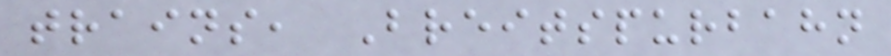trains, Breitspurbahn
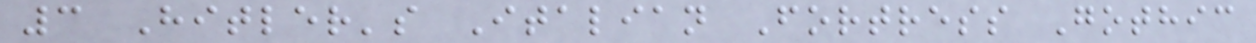3 Hitler's Italian Fortress Gothic
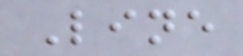Line
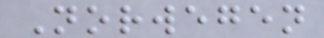Norwegen
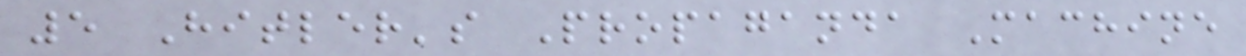5 Hitler's Propaganda Machine
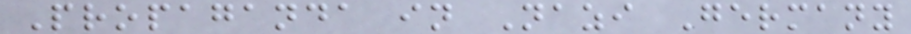Propaganda in Nazi Germany
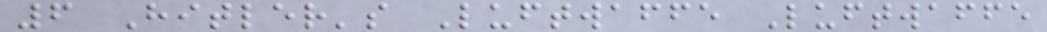6 Hitler's Luftwaffe Luftwaffe
